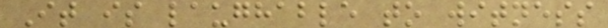It is laughable to witness
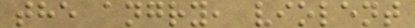the angry, violent
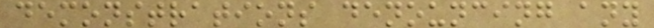demonstrations denouncing any
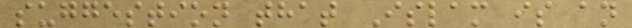suggestion that Islam is an
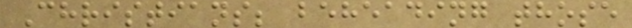Christians; beheading those
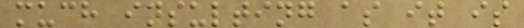much insulting as it is
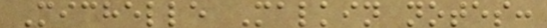Michelle Malkin notes:
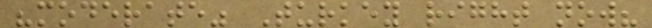"moderate" Turkey right now?
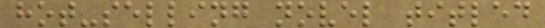hot-selling novel titled
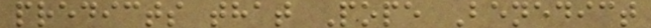predicts that Pope Benedict
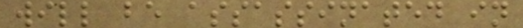will be assassinated in
